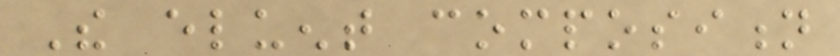The eluent composition
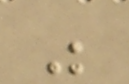was
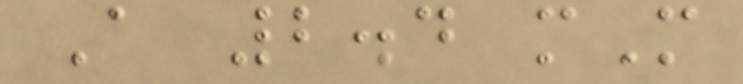A 2.4 mM
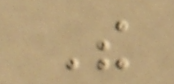The
